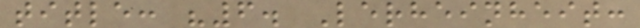title: "6. Lerheinheit:
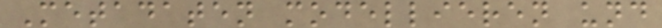Metadaten modellieren und
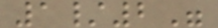1/2"
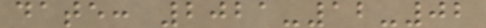date: 2021-12-02
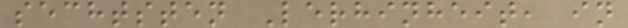sechtsten Lerhinheit, in
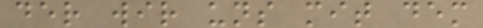der wir uns mit dem
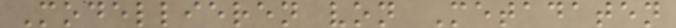Modellieren von Metadaten
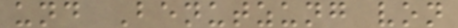und Benutzung von
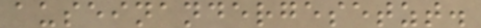auseinandergesetzt.
